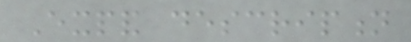Expand description
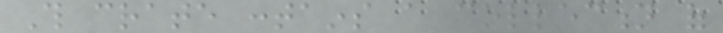This crate contains a collection of
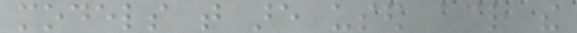models that are used across the
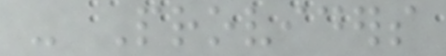- Providers
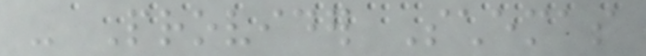- Provider Schemas
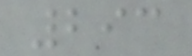293
